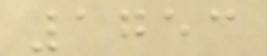1753
